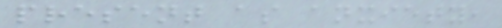present as anxiety,
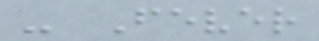- Fever
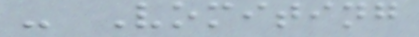- Vomiting
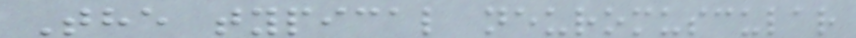The typical neuromuscular
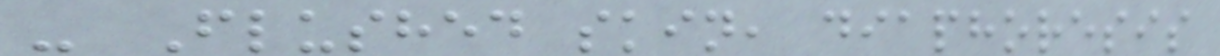- Flushed skin, diaphoresis
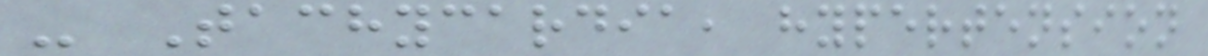- Tachycardia, hypertension
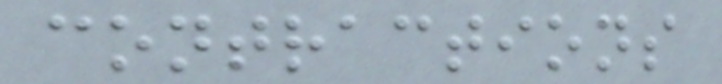contractions
